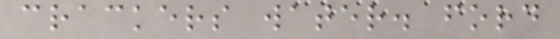crackers water. ford
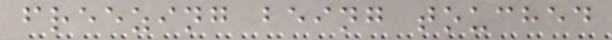freezing being touched
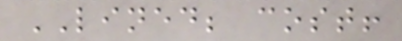LINED; cost!
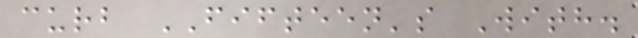curb FIFTEEN's With.
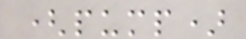(pump)
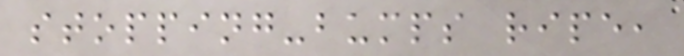stopping-bumps ripe,
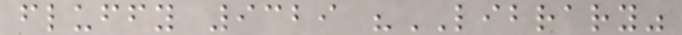fluffy 9329 "LIBRARY"
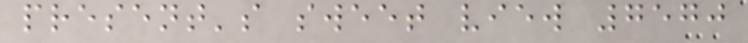present's sweet view 7570
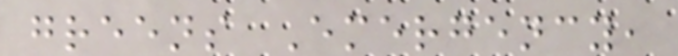greens Emergency,
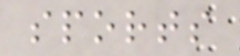sports
